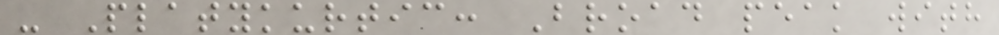- Platykurtic: Broad peak with
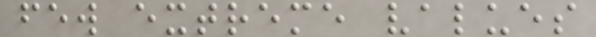few extreme values
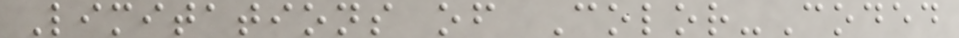Limitations of Color-Coded
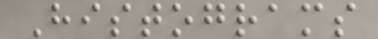Histograms
